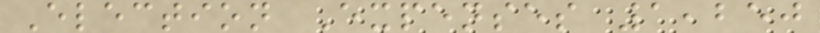Election Expenses 1,250
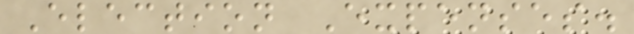Election Expenses.
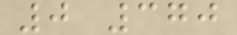0 370
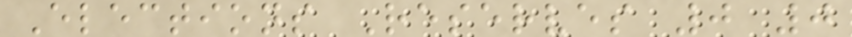Elections Reserves 0 0
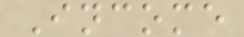Income
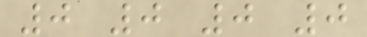0 0 0 0
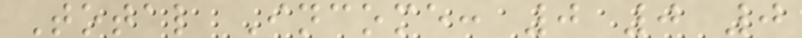Total Income: 0 0 0
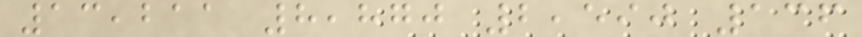13,211 8,870 2,590 136
